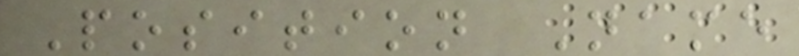Position Name
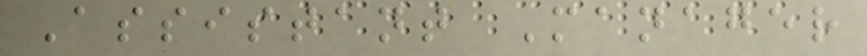Assistant Manager
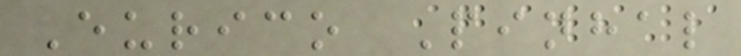Eurico Pinhal
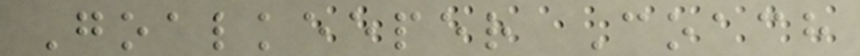Goalkeeper Coach
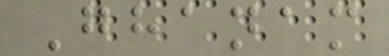Ghanam
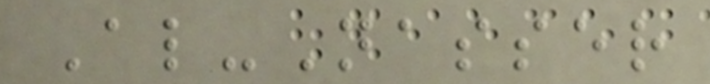Al-Nasser
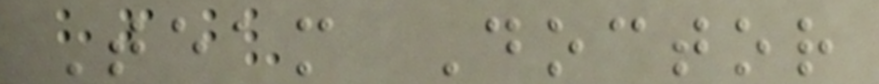Team Doctor
